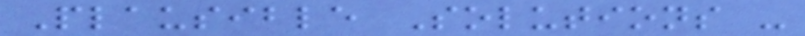Plausible Solutions -
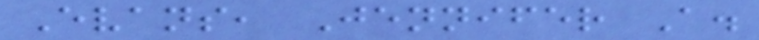Evans, Jennifer A.
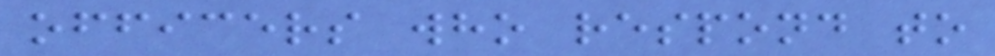officers who respond to
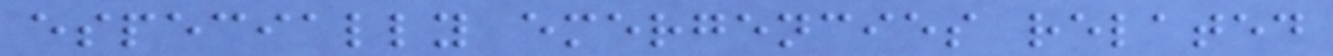especially emergencies related
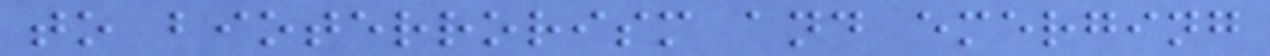to bioterrorism and emerging
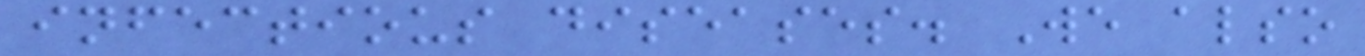infectious diseases. We also
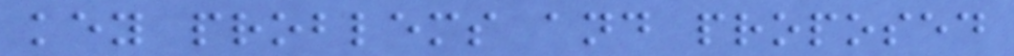key problems and proposed
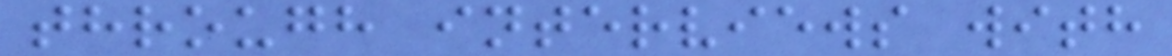through interviews with
